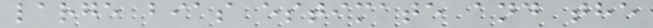large bias estimate and the
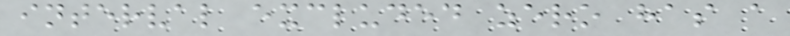interval excluded zero has a
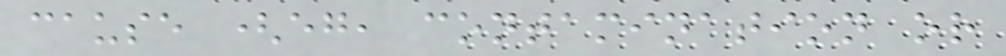cause (eg, contamination or
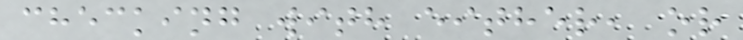checking with either, or
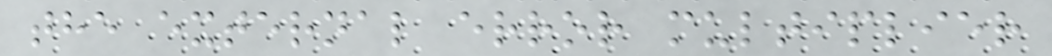the external error multiplier
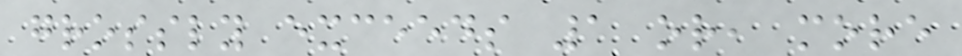grossly exceeds 1 or, more
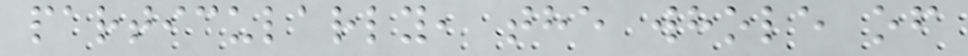particularly, the whole of
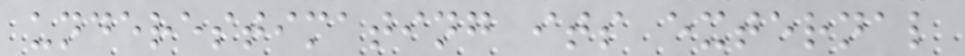underestimating its external
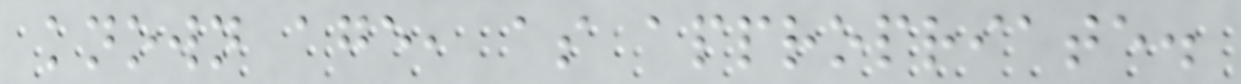known age, as appropriate.
